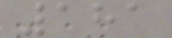181
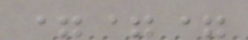===
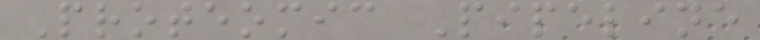Proteomic Pipeline
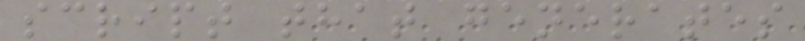script that generates
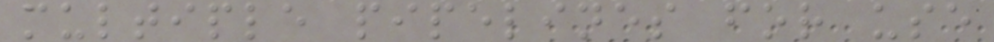multiple pipelines for use
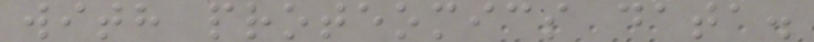with proteomics data.
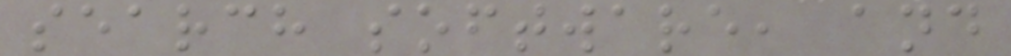search software, and
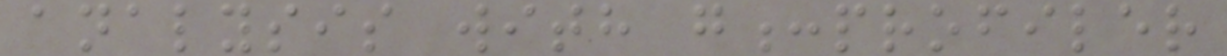analysis with g:profiler
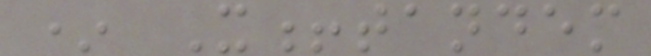* X!tandem
